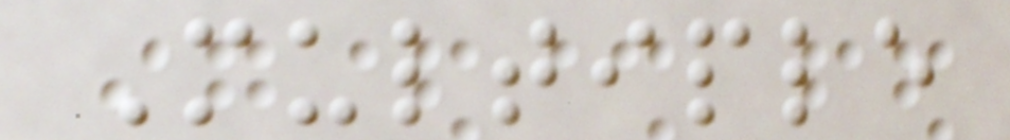Multiple
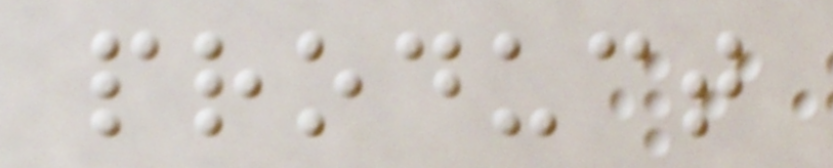product
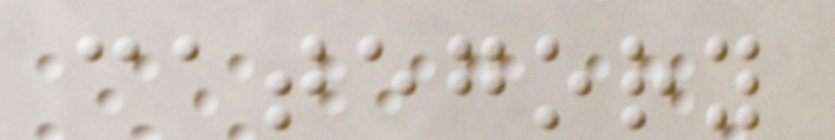category
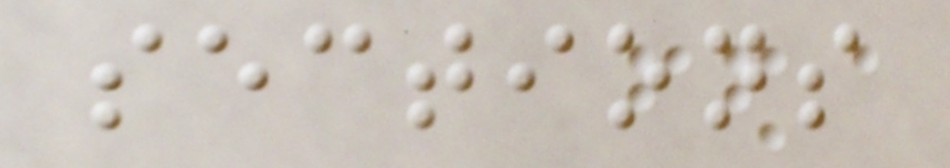sections
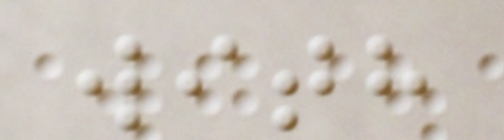with
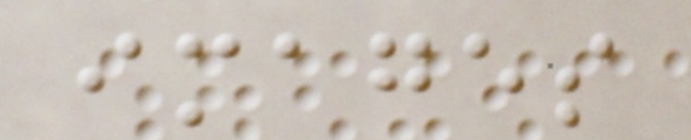images
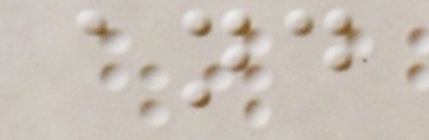and
